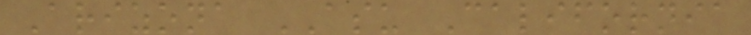Arizona ASU California
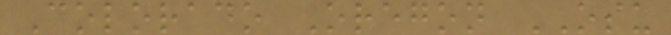Colorado Oregon OSU
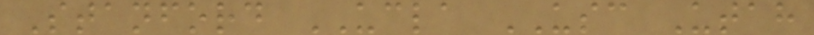Stanford UCLA USC Utah
